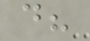do?
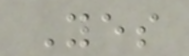Yes
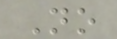No
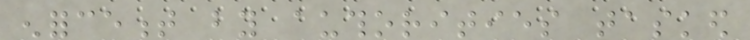enforcement by authorities tasked
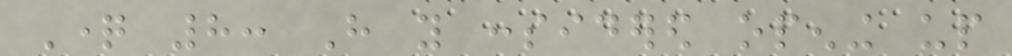Question 8: Have you considered opening up
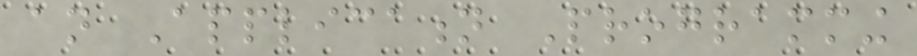an Application Programming
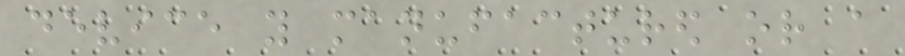device you manufactured or a
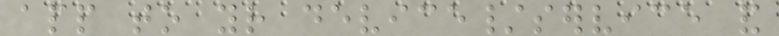app to your device/service and
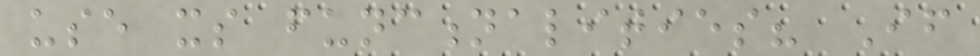use its functionalities? If
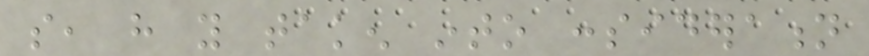so, have you taken into consideration
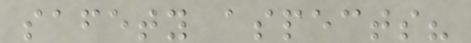safety aspects?
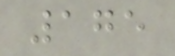175
